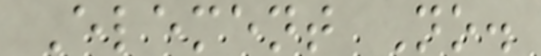Element No.
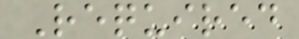Required
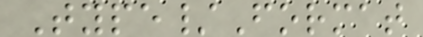Type/Format
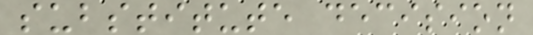substitute decision
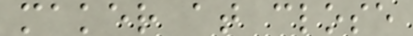maker at close
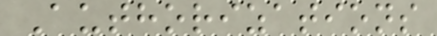Authorizations
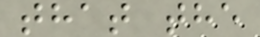that the
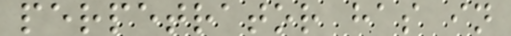perpetrator has in
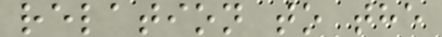relation to the
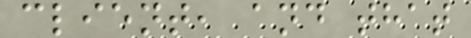client, and that
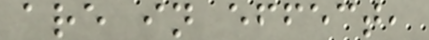are in effect,
